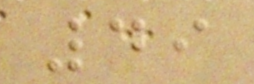49
